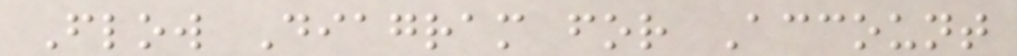Flow Diagram for Account
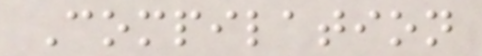Compilation
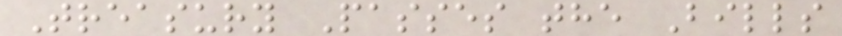Treasury Passes the Bills
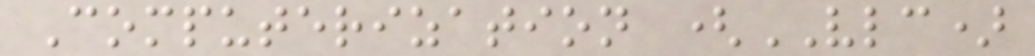Computerization (VLC)
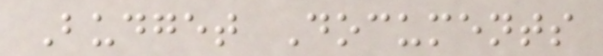Budget Documents
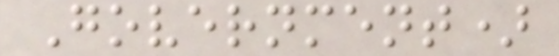Government)
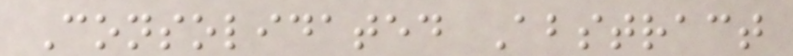Consolidated Abstract
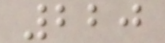220
